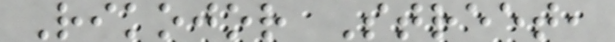Rikojor Street,
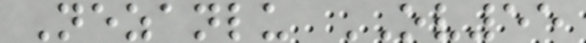Nezanlu OV55
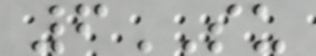6SU
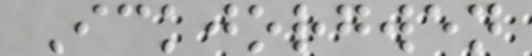Ickjorgwen
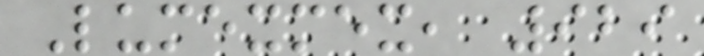Lumexmex, 929
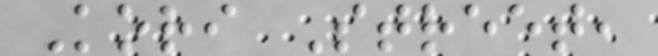Kori Street,
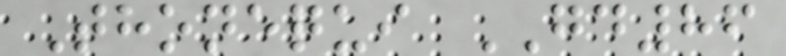Thonequi GD86
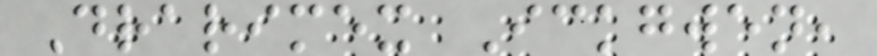Drarimex Ickgwen,
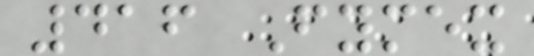416 Fymex
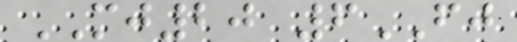MJ20 6FJ
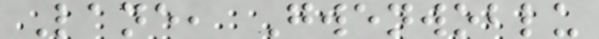Lane, Gwenwoblu
